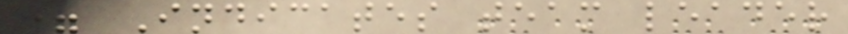= Indicates team leader
